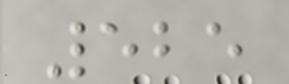525
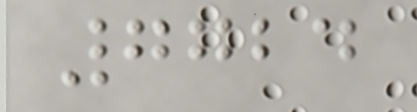7724
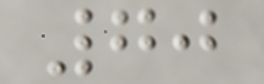70
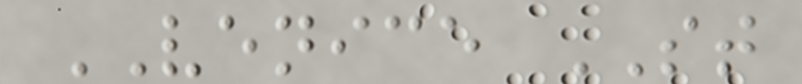VENICE ST
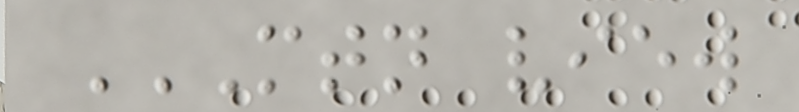MTN VIEW
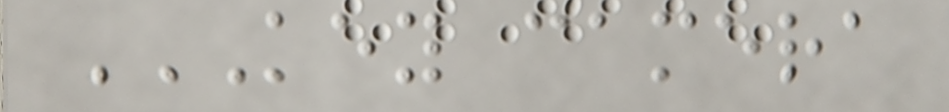KEY CAMERA
